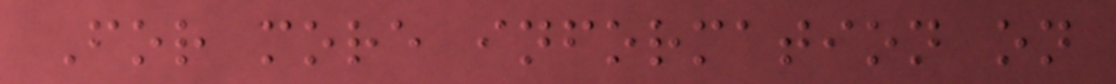For more information on
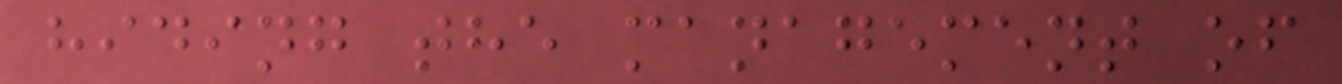hiding the management of
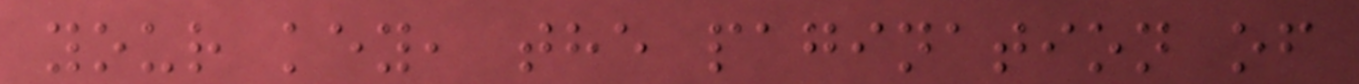your key, the pagination of
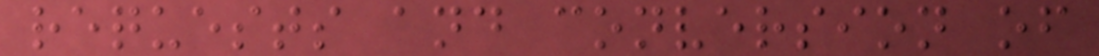requests and conversion of
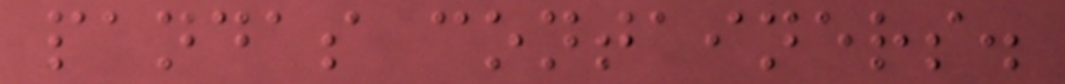pandas containers.
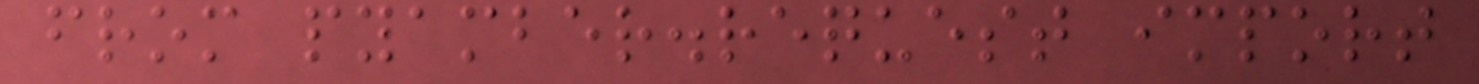from pyamber.request import
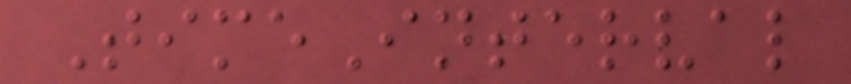TimeInterval
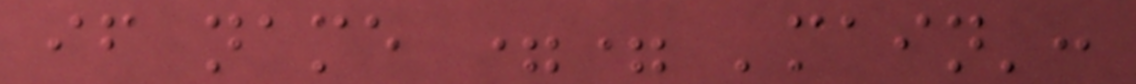if name == 'main':
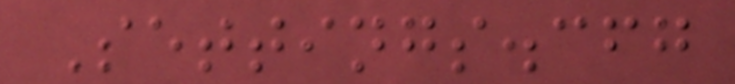Settings.cfg
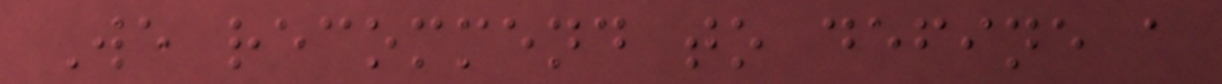We recommend to define a
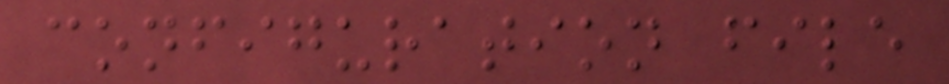configuration file
